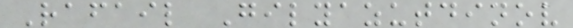Rafail Gilyazutdinov
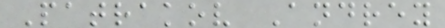Patrakov Andrey
